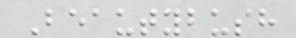Beautybush
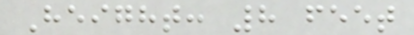Height: 8 feet
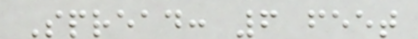Spread: 6 feet
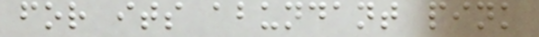for its abundant pink
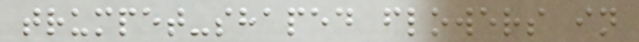trumpet-shaped flowers in
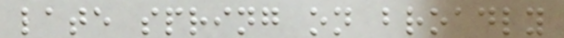late spring on broadly
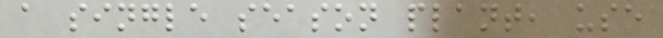a single season plant, use
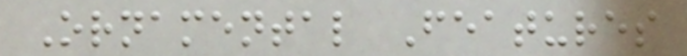Ornamental Features
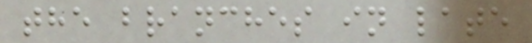the branches in late
